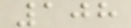108
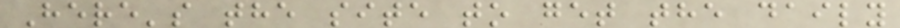Here's the site to get the daily
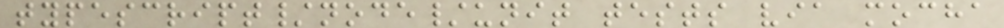typescript/node/unit tests via mocha
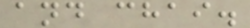and chai.
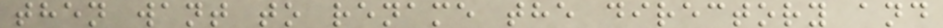then want to rename the directory and
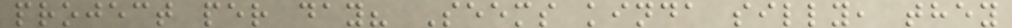project per day? Seems kinda silly, they
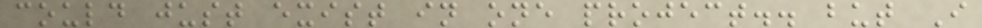could just exist in one project.. but I
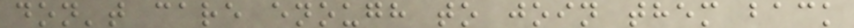don't care enough to join them back
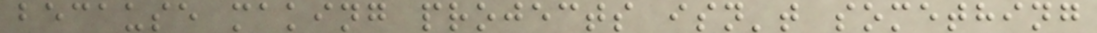because making projects isn't something
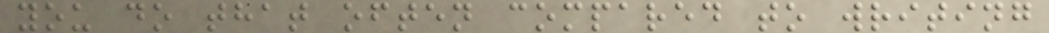you do that often compared to writing
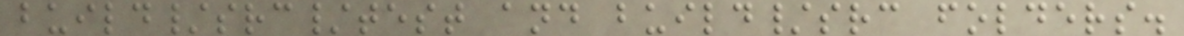build/src/test and build/src folders.
